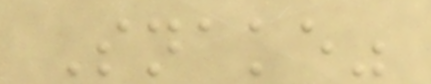Snake"
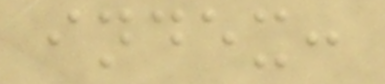index:
